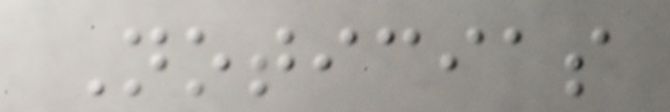Noticias
